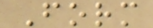Form
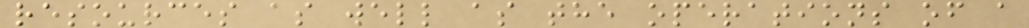resources as well as the operations of a
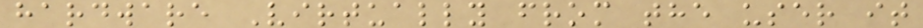hardware Virtually from the user it
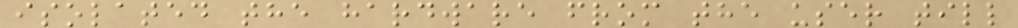isolated the hardware from the user till
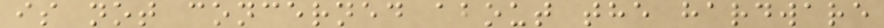is not concerned about the hardware
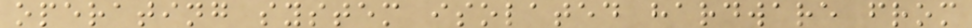operating system isolated hardware from
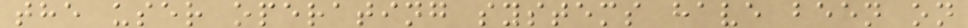the user operating systems have been on
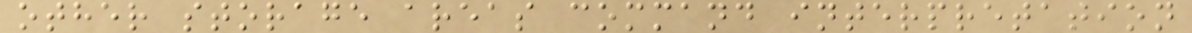other storage areas command interpretation
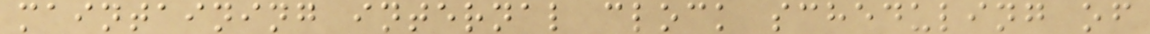maintaining internal clock scheduling of
